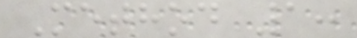Method 1:
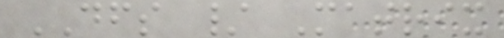DFS / Matrix
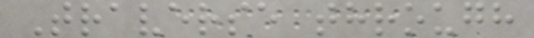Traverse through
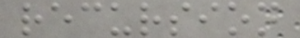recursion
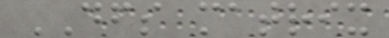DFS matrix
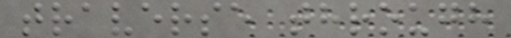traverse through
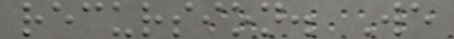recursion. We
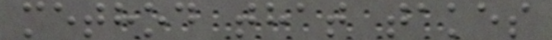method that takes
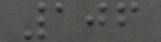106
